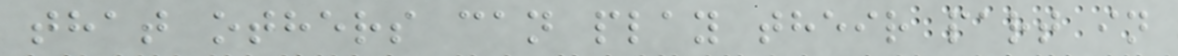that others can play their part in
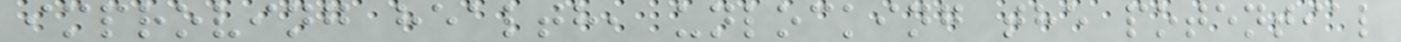improving health, unlocking the potential
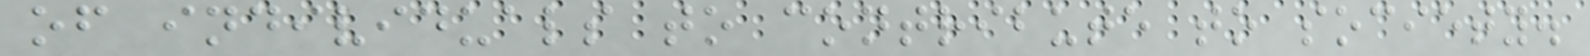of individuals to contribute to society.
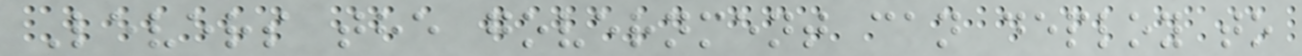Levers the government can deploy to
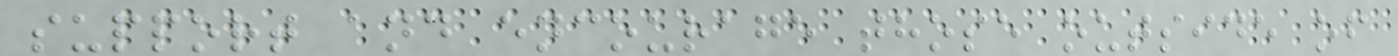support and encourage those outside of
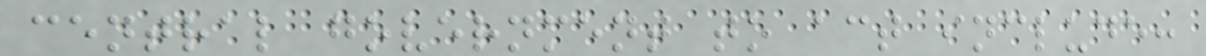central government to act include:
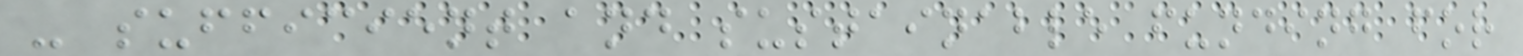- sufficient and sustainable funding for
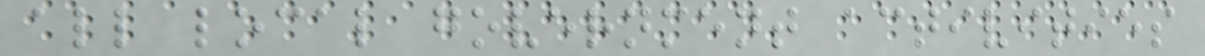all local government activities
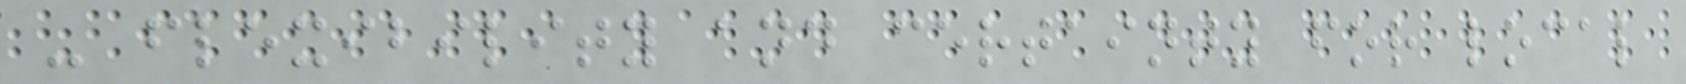- flexibility and certainty for local
